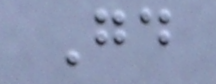Good
